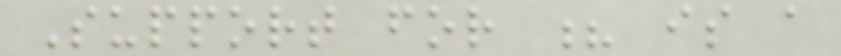Support for ? is a
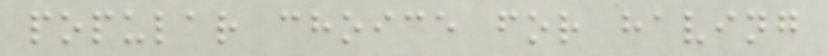popular choice for having
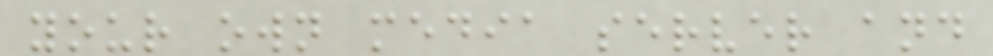your own media server and
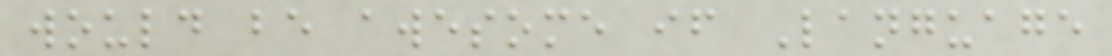would be awesome if Language
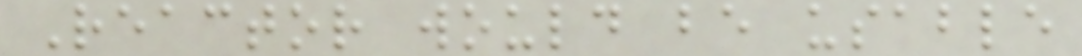Reactor would be usable
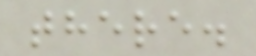there.
